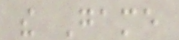the Game
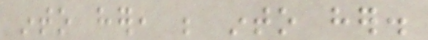into her, be into her.
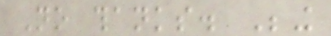No thanks. Being
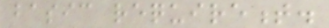basic requirement.
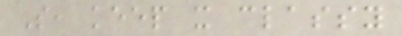So, keep it classy
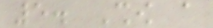5. Show a
